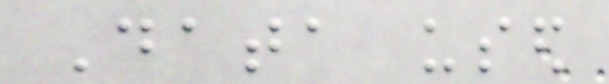Data used
